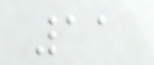11
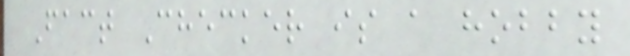Fact Checker is a hobby
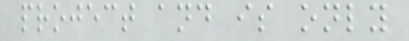project and is only
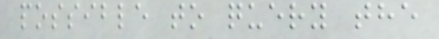possible to query the
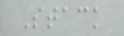Stack
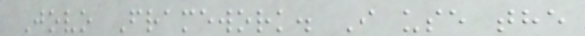Jovo Framework. I use the
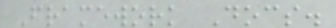Framework Docs.
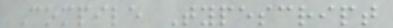Compile Typescript
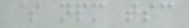$ npm tsc
